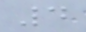4
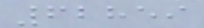62859
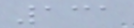131
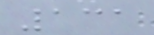131
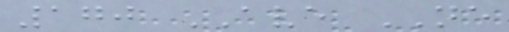170 AVE NE
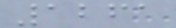1261
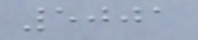5001
